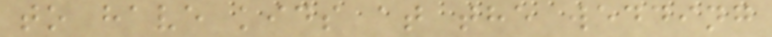to have kids at the wedding
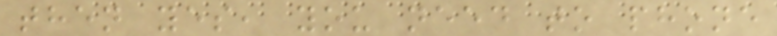then yes, you need to phone
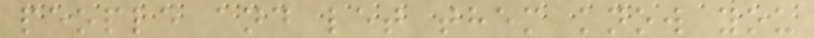people and let them know you
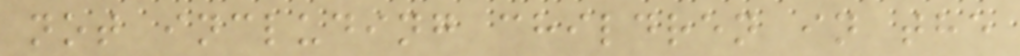not including children in the
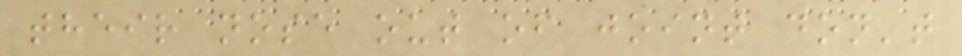their nose out of joint don't
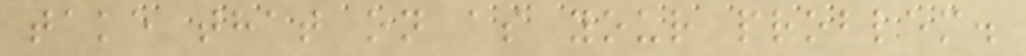take that on as your problem.
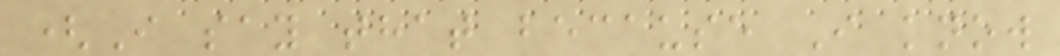(I say that because I know
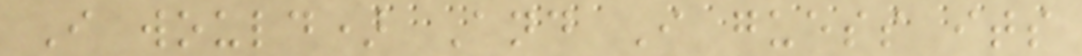I would) And I guess its
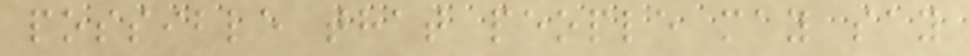possible that people may say
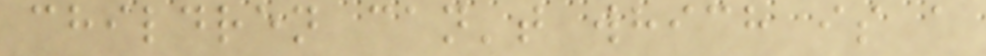children can't which is a
